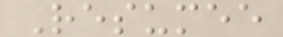Resumee
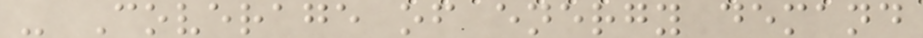- Coverage of energy demand
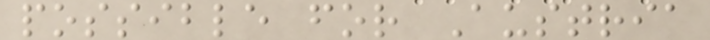possible for Austria
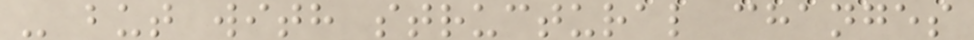- but with structural changes
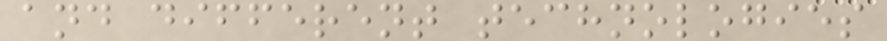and different technologies
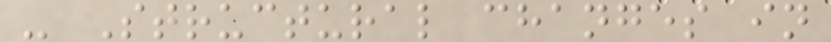- Structural changes in
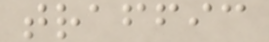traffic
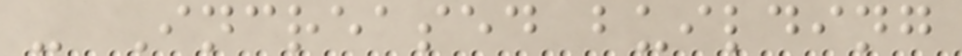- Increased building
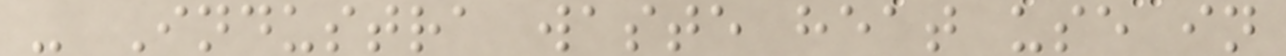- Industra waste heat use in
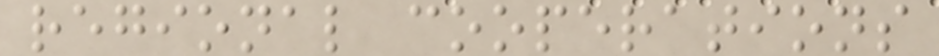regional cooperations
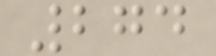274
